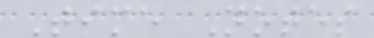Time Notes
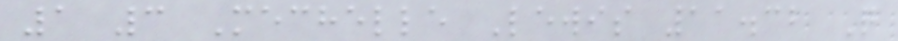1 3 Mechelle Lewis 11.32 Q
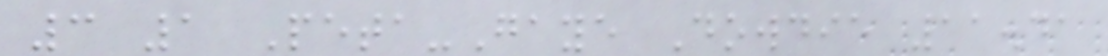3 1 Peta-Gaye Dowdie 11.41
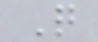Q
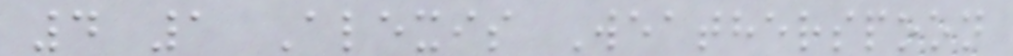4 1 Alexis Weatherspoon
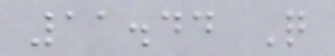11.44 Q
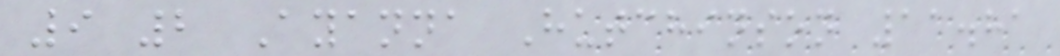9 2 Ayanna Hutchinson 11.81
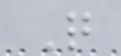Q
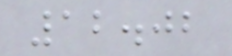12.02
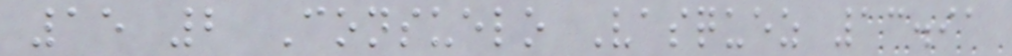15 2 Consuelo Vasquez 13.91
